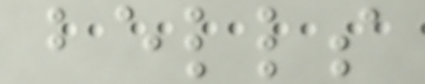bells
